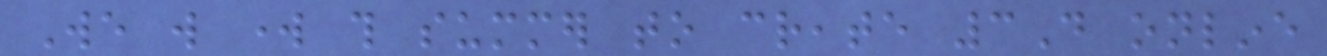We will work this summer to create 3D online
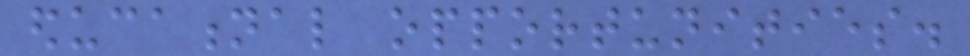educational opportunities.
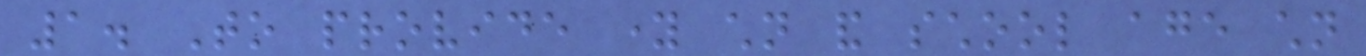1. To provide young children and school age children
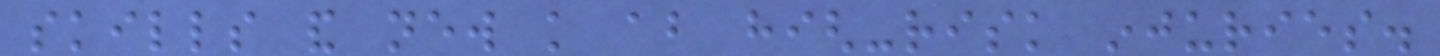skills and new knowledge about high-risk injuries.
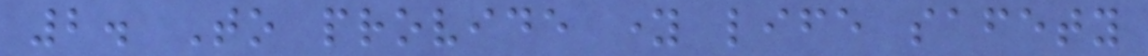2. To provide young life safety
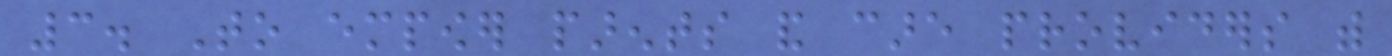3. To empower parents and care providers with
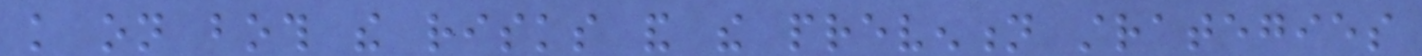knowledge on both the risks and the prevention strategies
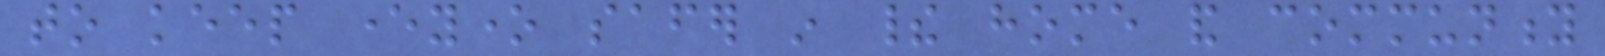to keep everyone safer in their home and community
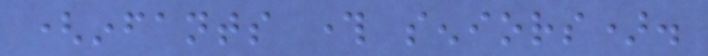(infants through seniors).
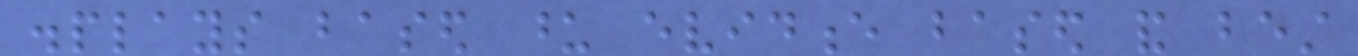displays based upon evidence based and best
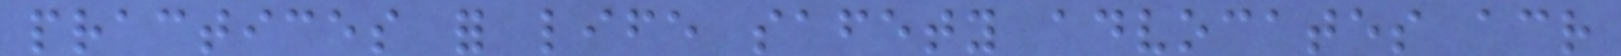practices for life safety advocates across
